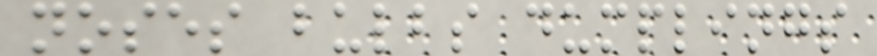noses bulbs dumplings
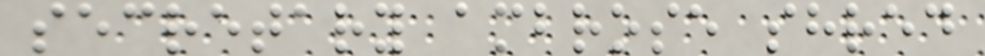secretary ambrose shred
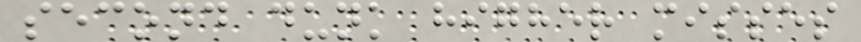second dunk higher misses
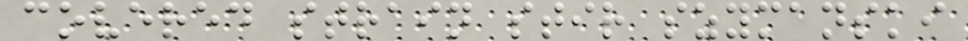covered strain stir szymanski
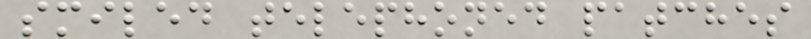smiled telephoned patches
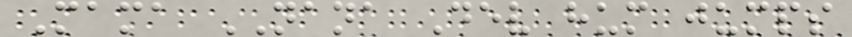Mama NANA Dev hum jumps
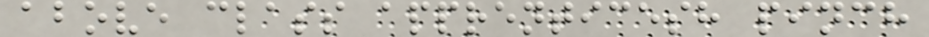above class apprenticesh pinch
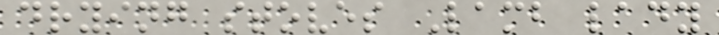drying stoves Lamb lady
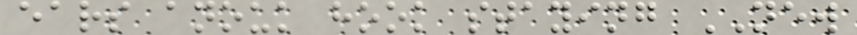ears anouk hook staying NEW
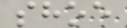shoe
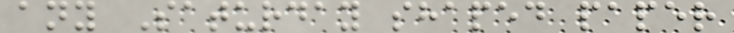any Saturday shaped paper
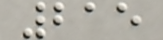215
